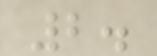2.
